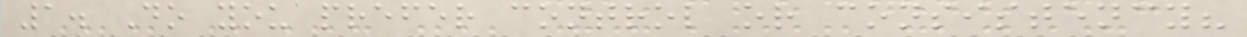1. Do you prefer control or consistency?
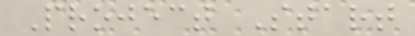Project Start
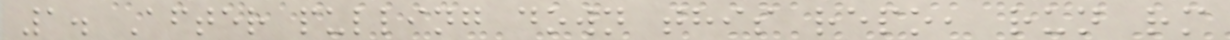1. After pulling down this repo, run rm
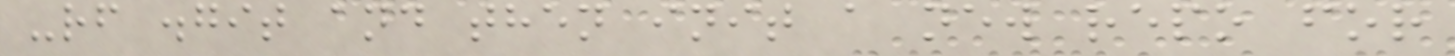-rf .git and then init a new repo for
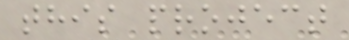this project
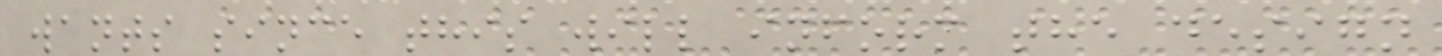wants since this will inform the design
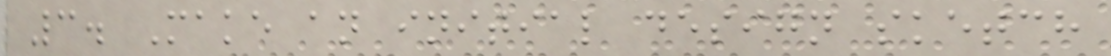3. Make an initial design sketch
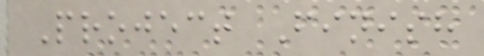Project Finish
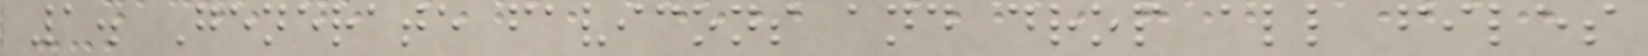1. Generate favicons and drop all files
